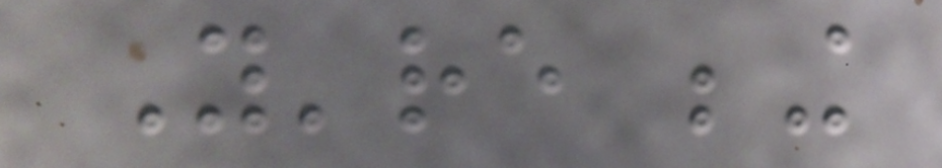You're being
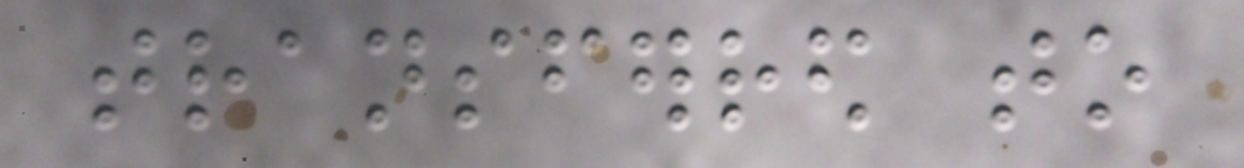transferred to
